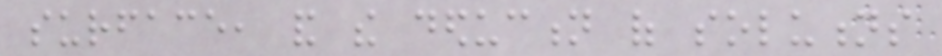surface, and the deduction of solutions
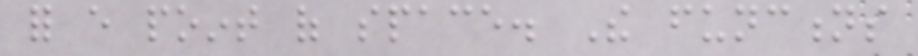for every point of space. The functions
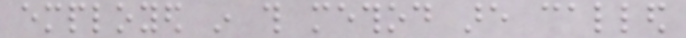employed in this method are called
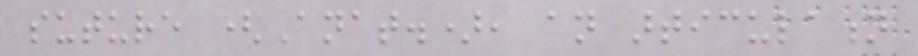suture (Anat.), an articulation
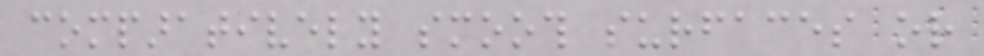comparatively smooth surfaces or
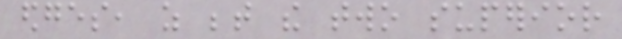edges, as between the two superior
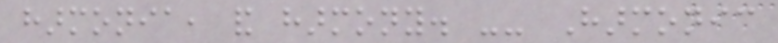harmonia, and harmony. -- Harmonic
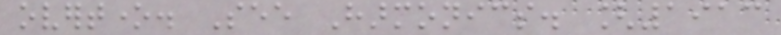overtone. See Harmonics. [1913
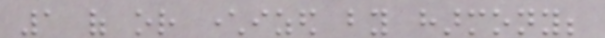1 of or characterized by harmony;
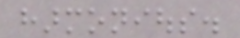harmonious.
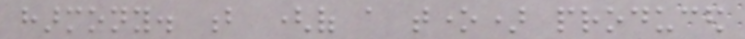harmony. b (of a tone) produced
